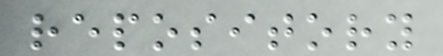repository
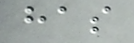has
